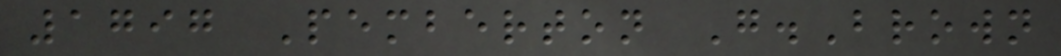1797 Pemberton G.Brown
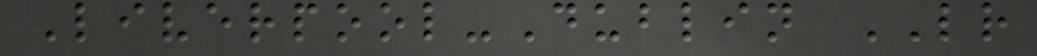Liverpool-Dublin LR
